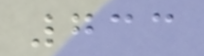733
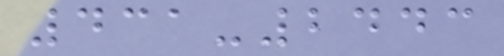431-2443
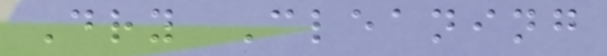Dry Cleaning
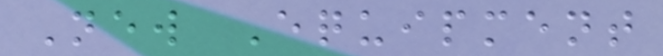New Equipment
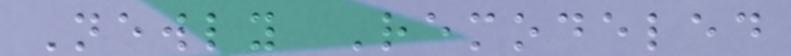Newly Remodeled
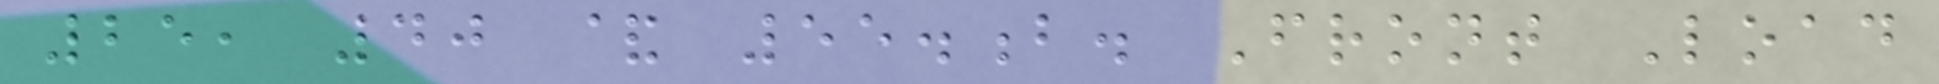25, 40 & 55.b. Front Load
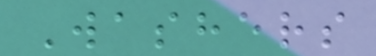Washers
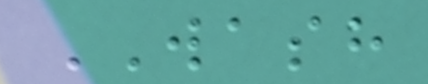WASH
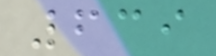639
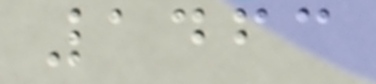1463
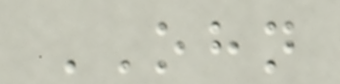OHN
